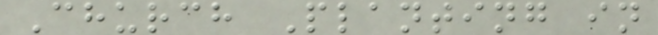Church Planting in
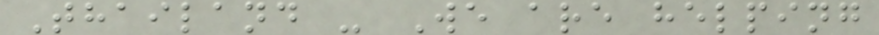Thailand - We are helping
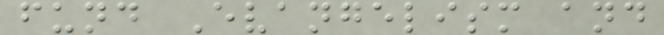fund Evangelism and
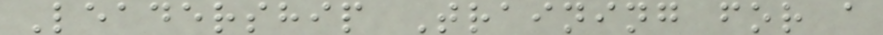Leadership Training for a
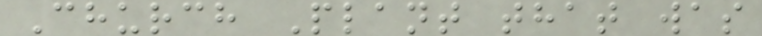Church Plant that was
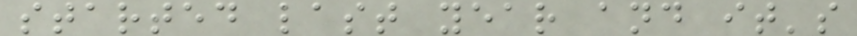started last year and it's
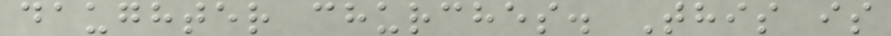daughter churches. This is
